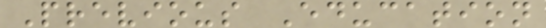Previous Education
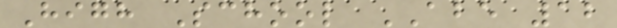High School ABE 12
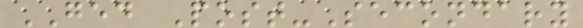GED Post-Secondary
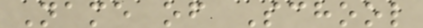Name of School
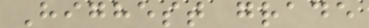Highest grade
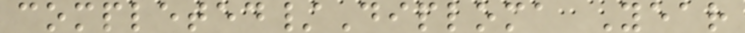completed/Diploma Year
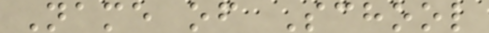Name of School
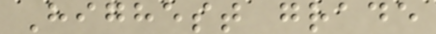Highest grade
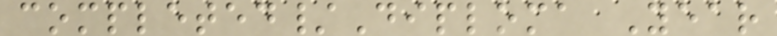completed/Diploma Year
